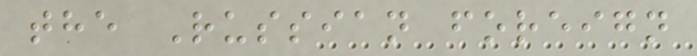the Russian foreign
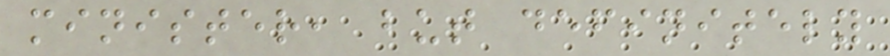minister, but definitely
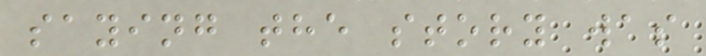saying the story was
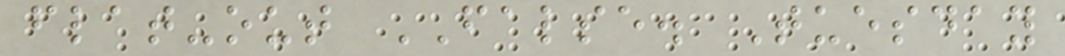flat-out FALSE. Tuesday
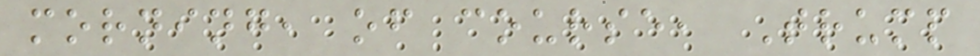morning, of course, Trump
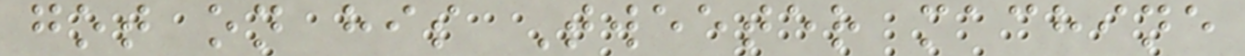got on his Tweeter machine
